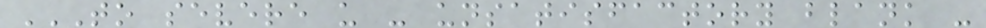TO SEVERE U - UNSATISFACTORY BLANK -
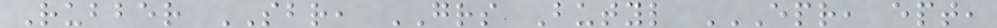Rubber SBR, GRS Butyl EPR, EPT,
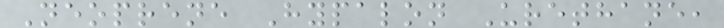Neoprene Hypalon Urethane,
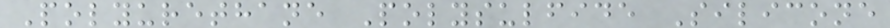Polyurethane Polysulfide Silicone
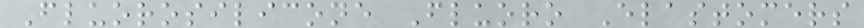Fluorosilicone Fluoro Elastomers
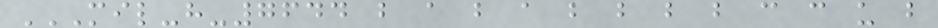MIL-H-7644 B A B A B B B B C C U B
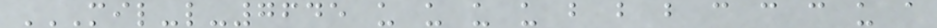MIL-L-7645 U U U U B B B C C C U A
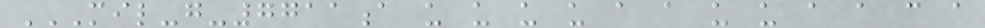MIL-G-7711A U U U U A A U U A A C A
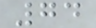74
